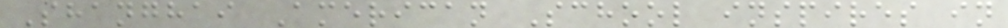Shanghai American School inspires in
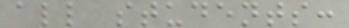all students:
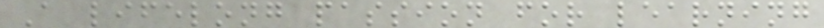A lifelong passion for learning
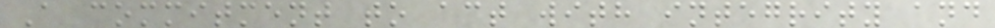A commitment to act with integrity and
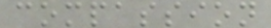compassion
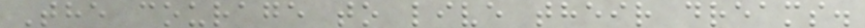The courage to live their dreams.
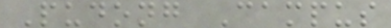Pudong Campus
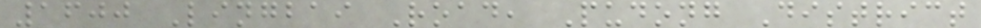1600 Lingbai Road, Pudong District
